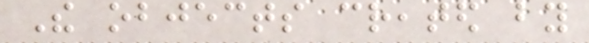The objects created by
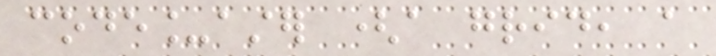code_aster (a grid, a
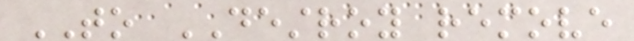TO DESTROY remove
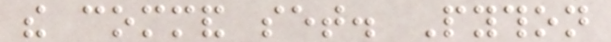the command set. Python
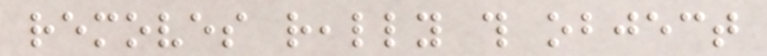removes really this object
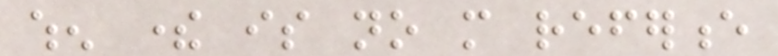when there is no more reference
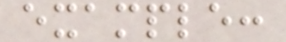example:
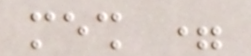mesh =
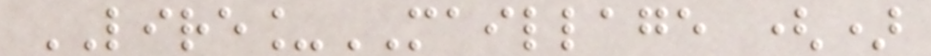LIRE_MAILLAGE ()
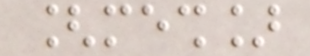[mesh]
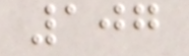107
